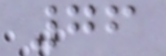76
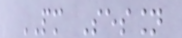PM Session
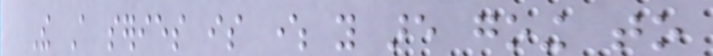The A series is where you are going to
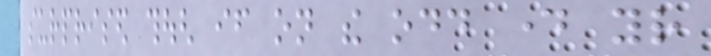surprised though if on the odd day your
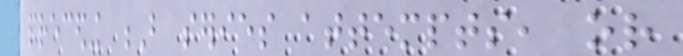preceding B series attempts, or
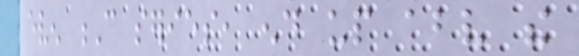even C series, end up above the
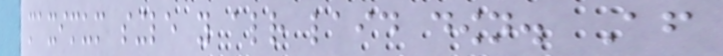maximum single you already laid down. After
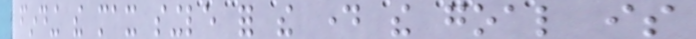finding the max single for the day the goal is
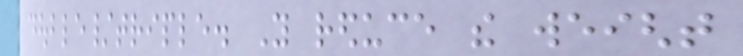double/triple. You reduce the weight
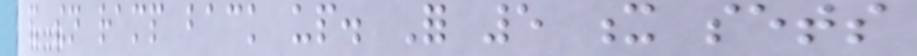and then ramp back up. For 5 x sets
